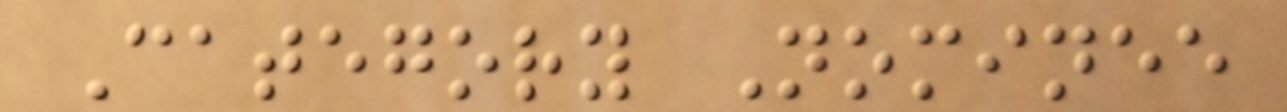Category Nominee
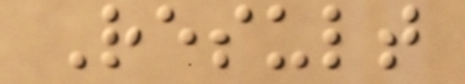Result
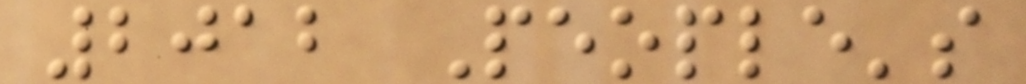2012 People's
